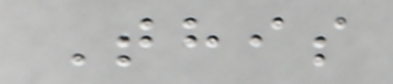This
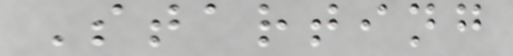Starting
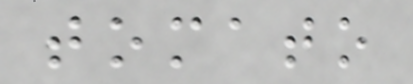tomato
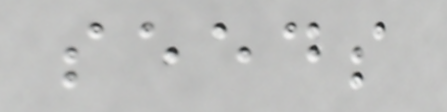seeds
